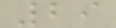29
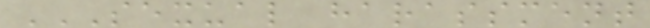SEXUAL HARASSMENT
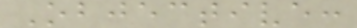Objective:
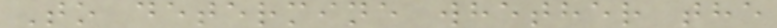To determine whether the
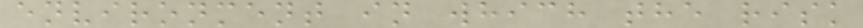environment in which the risk
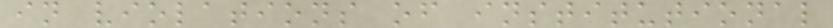in violations of institutional
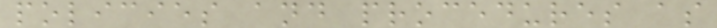policies and procedures as
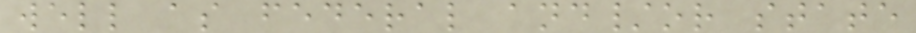well as federal and/or state
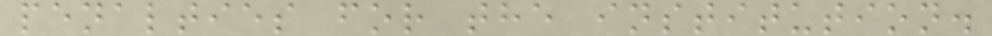penalties for the institution.
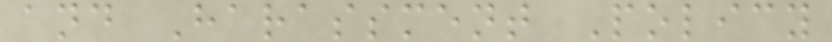and Harassment Policy
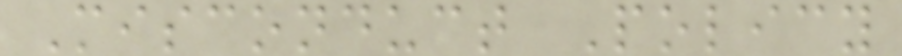Misconduct Policy
